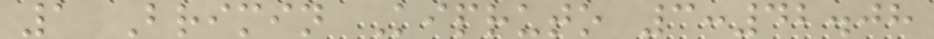1 Brimin Kipruto 3:42.08
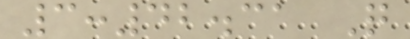3:42.31 Q
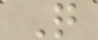Q
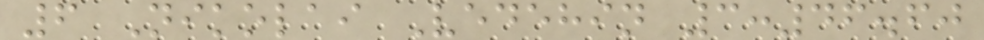6 Nikolai Vedehin 3:46.60
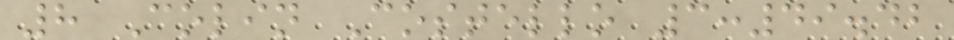8 Colin Costello 3:49.42
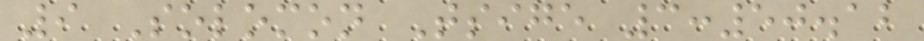9 Solomon Tsige 3:50.12
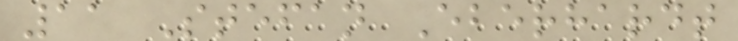11 Stefan Eberhardt
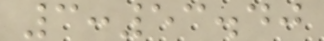3:53.40
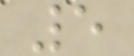5
